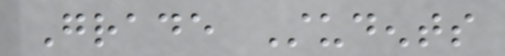Grade Students
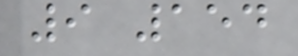9 154
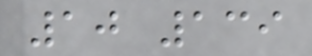10 139
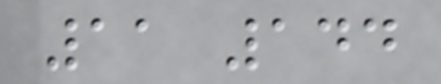11 144
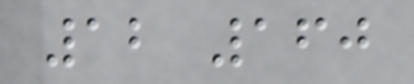12 160
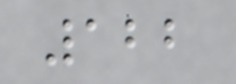122
